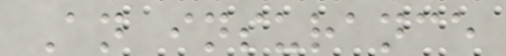An insurance
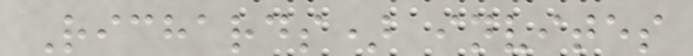Richards) invites
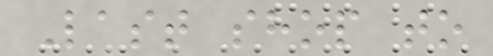Last shop to
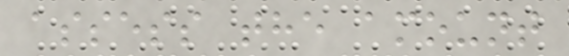assess the amount
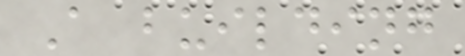A building
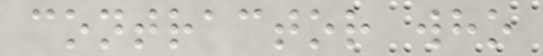contractor who
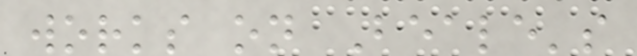works on Beale's
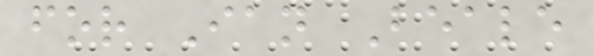for Ian Beale
